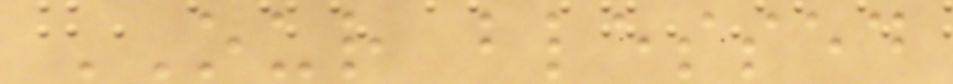OUR blessed
